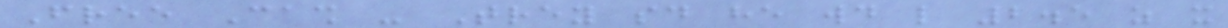Free Cash - Trey said he would like 2.5 as it
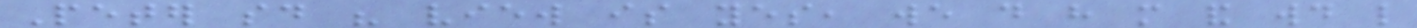Peter said his view is yes, we do have more and would like
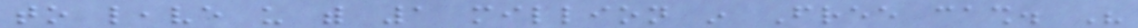to leave us with 1 million in Free cash. His
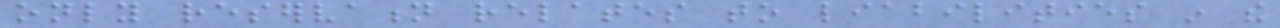only reservation relates to liabilities in the
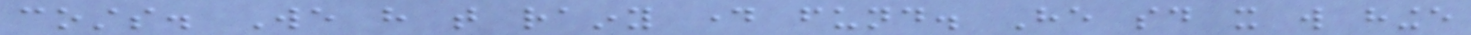costs. We have that rainy day fund. He said it will hinge
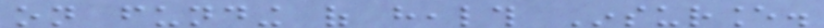on funding of health Insurance.
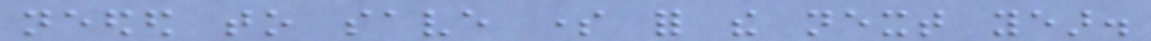needed to save some for the next year.
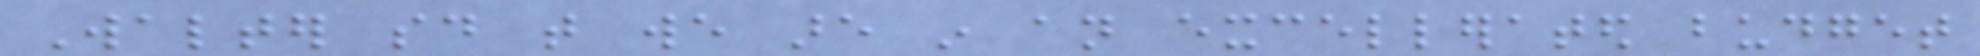Walter said that we are in an excellerated budget
